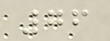76
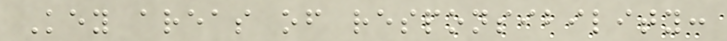Key areas of responsibility:
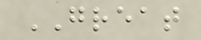GREAT
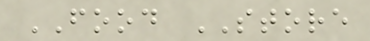FOOD STORE
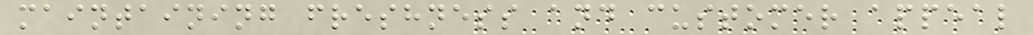maintaining freshness and customer appeal
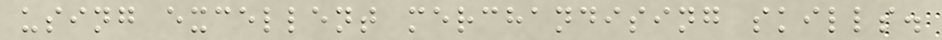using excellent merchandising skills.
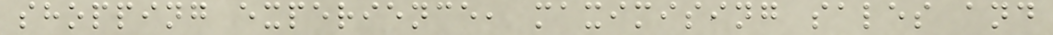shopping experience, maximising sales and
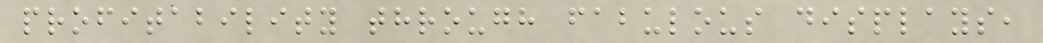profitability through fabulous displays,
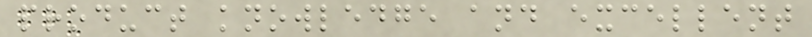product knowledge and excellent
